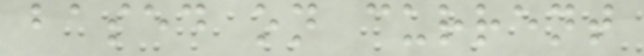based on current
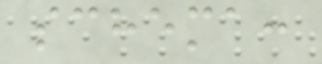schema:
